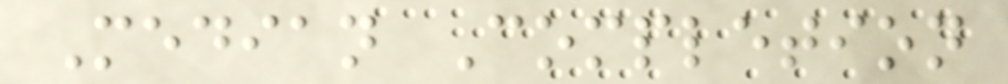Median Completion
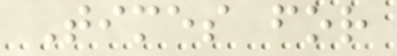Times for
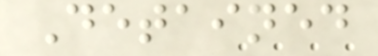Detained
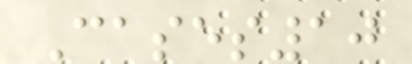Cases10
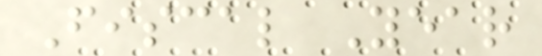Fiscal Year
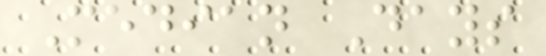Median Days
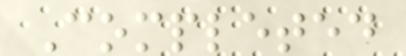Completed
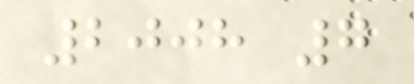2008 7
